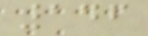146
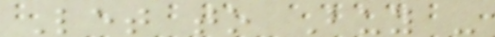Let to Buy -
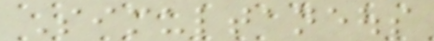Simultaneous
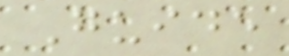Guide
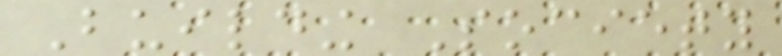Building Society
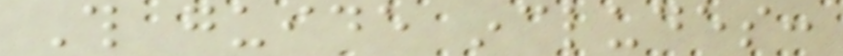This guide includes:
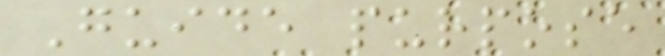Guide purpose
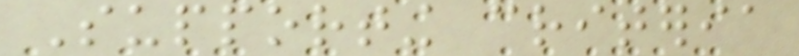Supporting criteria
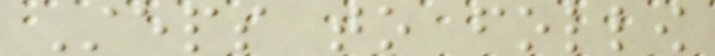Steps to follow
